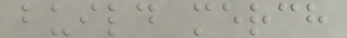build merch
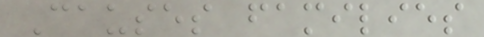Causes families
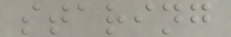staring
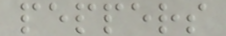peppers
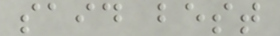said best
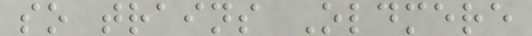so trains Oldmere
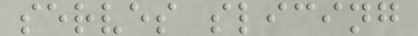serves slicing
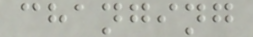changing
